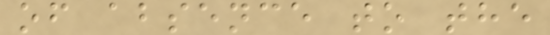of absence to the
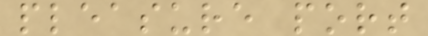pleasure port
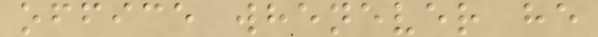office whenever he
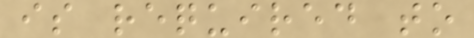is required to
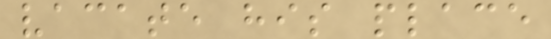vacate his place
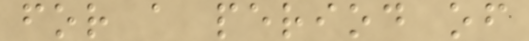for a period of
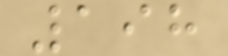198
